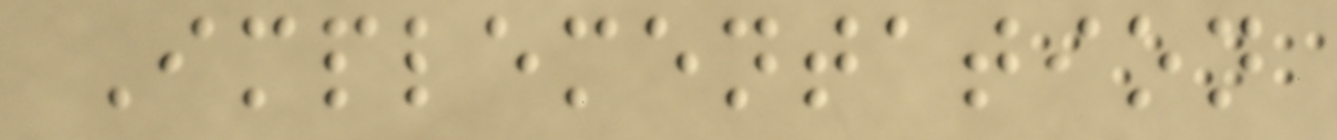Implementation
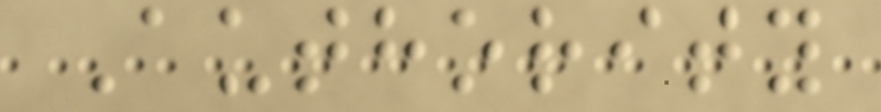Authority
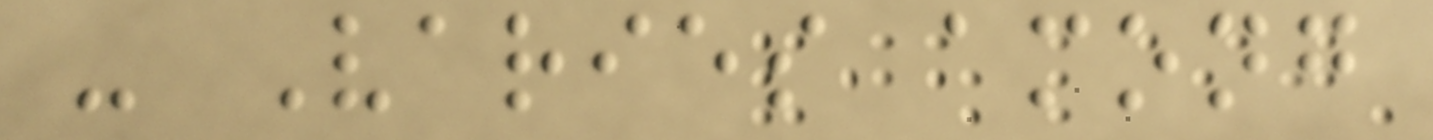- Varies among
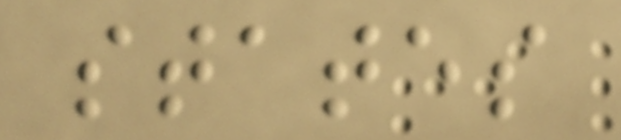states
